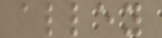alley
